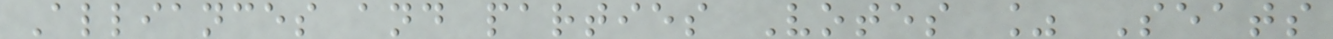Alliances and parties Votes % Seats
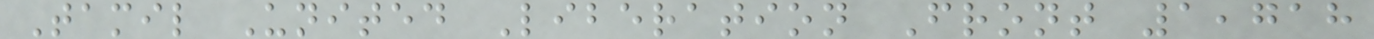Tamil United Liberation Front 1,718
